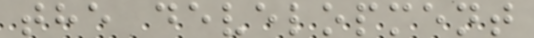the development
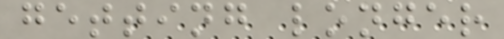getting longer
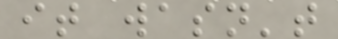it wasn't
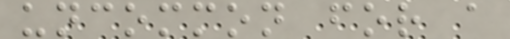uncommon for a
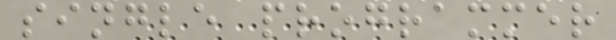single programmer
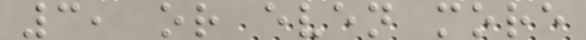3, or even more
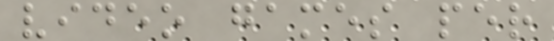video games per
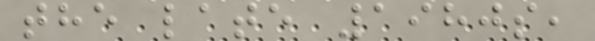the late 1980s,
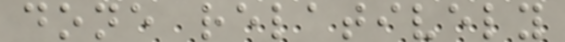done relatively
